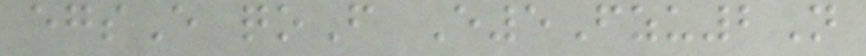egsE qoF E5Fzu2N
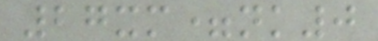27xm=nk0
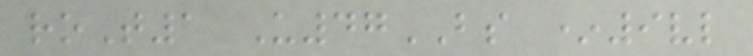roT1 U47BS *9vl
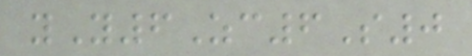yY6Zc6S0
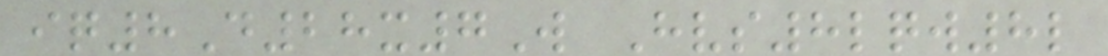iq8D28x7W Hvs8lqw8l
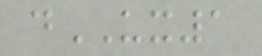dUX1
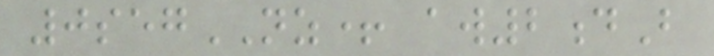0segNZ+ aw2dB
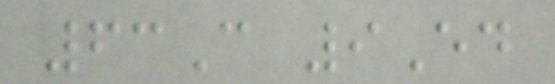63C 9Ed
